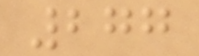277
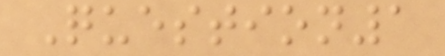Question1
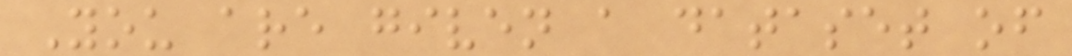You are given a dataset of
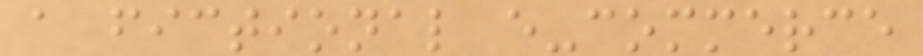a fictional e-commerce
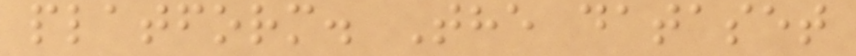platform. The dataset
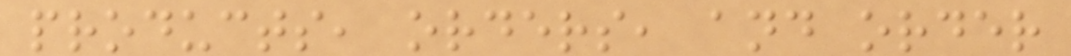products, orders, and order
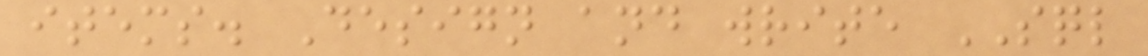items. Design and write SQL
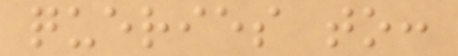queries to:
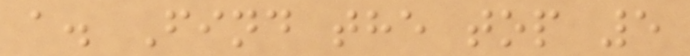a. Find the top 5
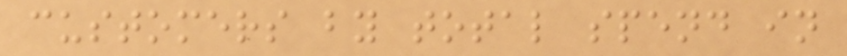customers by total spend in
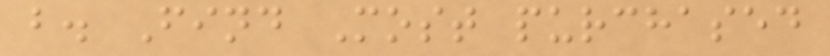b. Find Most purchased
